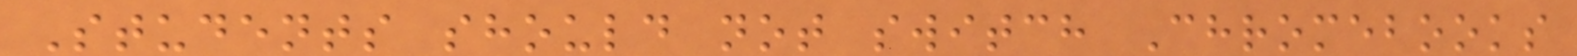Students should not switch Chromebooks
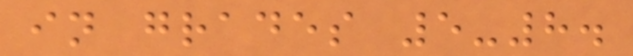in grades 5-8.
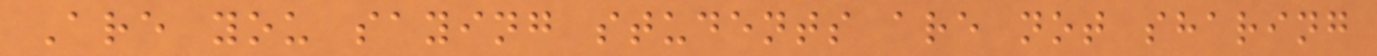Are you saying students are not sharing
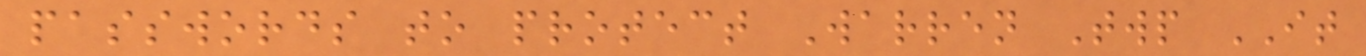passwords to protect Warren Twp IT
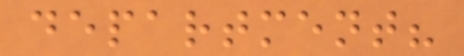department?
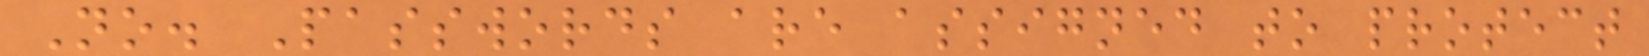No. Passwords are assigned to protect
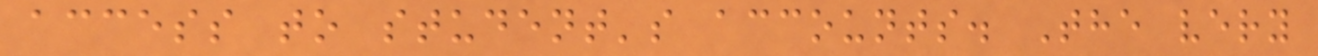access to student's accounts. The very
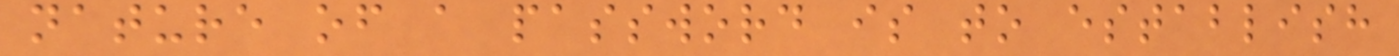nature of a password is to establish
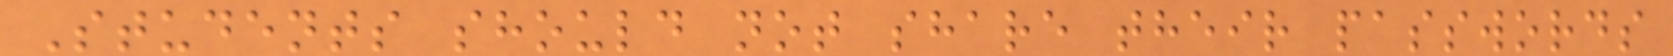Students should not share their passwords
